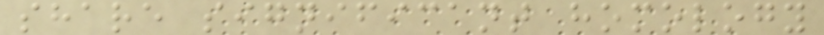share significant homology
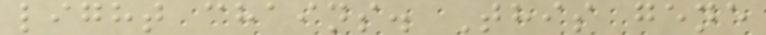light chains. This gene
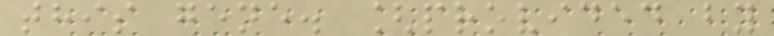this gene. [provided by
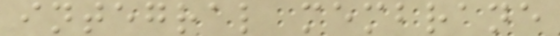integral membrane
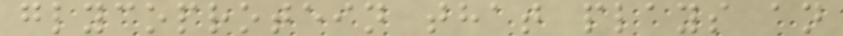glycoprotein that plays an
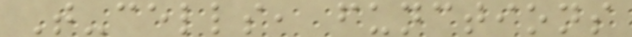T-cells, functions
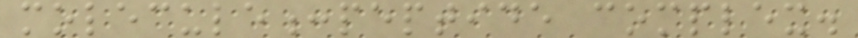molecule:peptide complex.
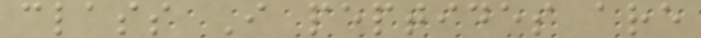class I peptides are
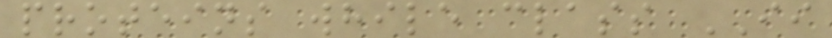proteins while class II
